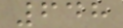648
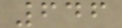646
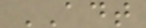ADT
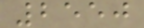2550
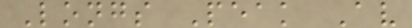Longs Peak Av
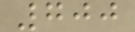700
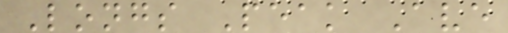Longs Peak Ave
